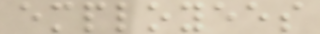employees
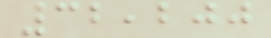32,200
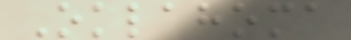Oklahoma
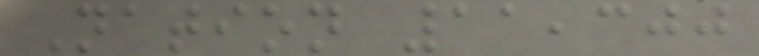Nation 11,300
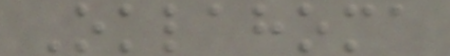Oklahoma
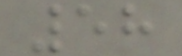58
